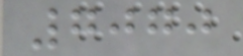7070
